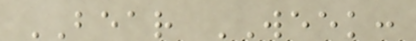BEAR WEEK:
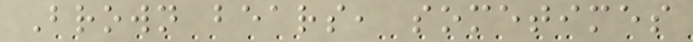Brown bears, sometimes
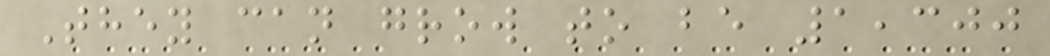They can grow to be 1,300
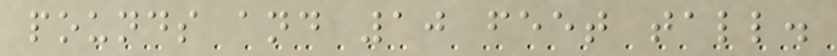pounds and 10 feet tall.
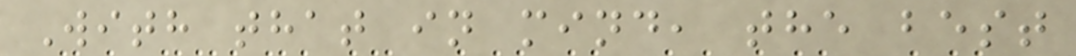With that in mind, the best
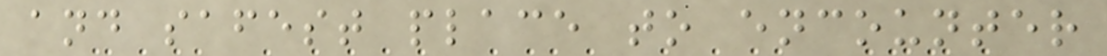and safest place to encounter
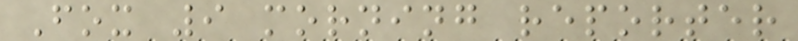Fox 9 morning reporter
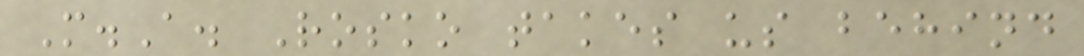M.A. Rosko takes us behind
